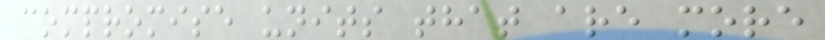compromise units that are more
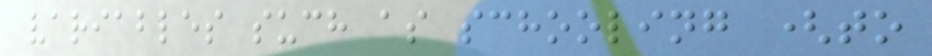variables such as schooling (to
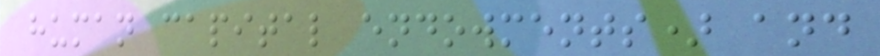human capital endowments) and
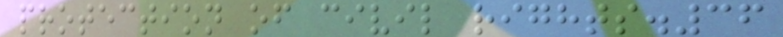protection of civil rights.36
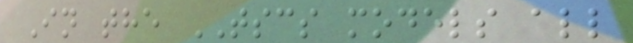In the TSCS models all
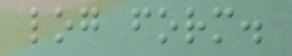log form.
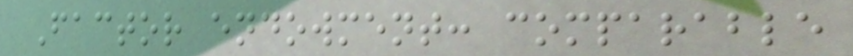Factor endowment: comparable
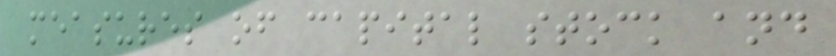measures of capital stock and
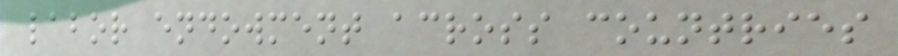labor endowment across countries
